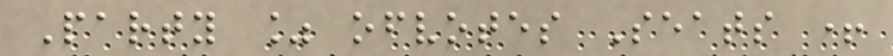Party % ofvotes Seats +
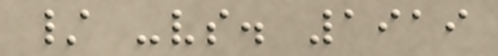/ -vs. 1919
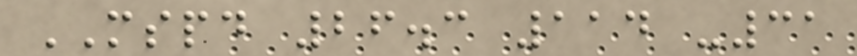MSPD 26.3 114 -31
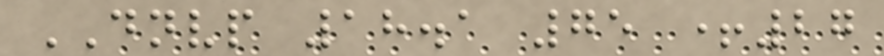DNVP 18.1 75 +27
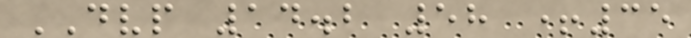DVP 14.2 58 +35
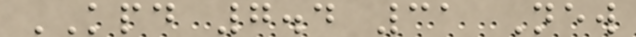KPD 7.4 31 New
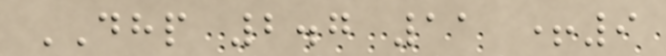DHP 2.7 11 +9
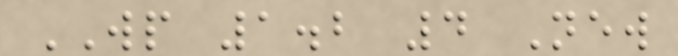WP 1.2 4 New
